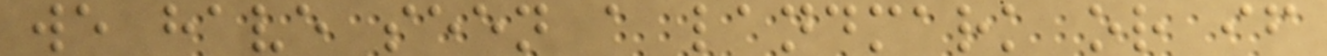we have seen a landmark or if
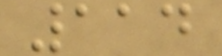114
